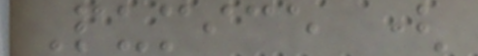Pumice (
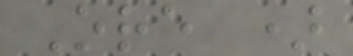Ore )
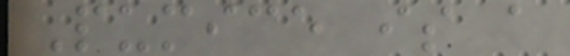Pumice is a
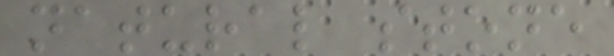natural stone
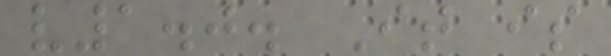v1.0. It is
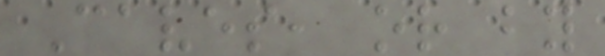Caves, or by
